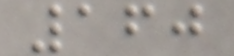160
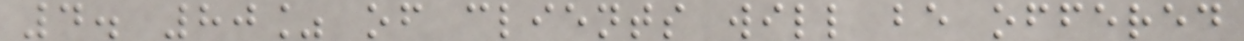4. 80% of clients will be offered
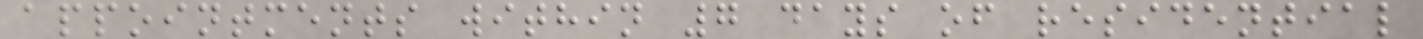appointments within 7 days of residential
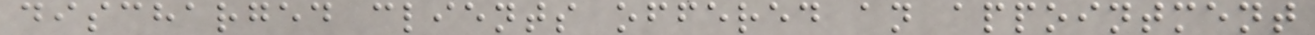discharged clients offered an appointment
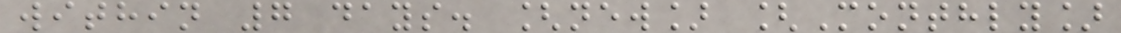within 7 days. [new] [Monthly]
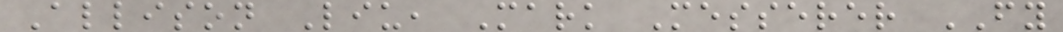Allison Liu, Mark Messerer FY
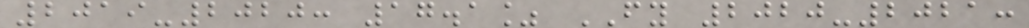2019-2020: 17.1% FY 2020-2021:
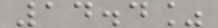14.4%
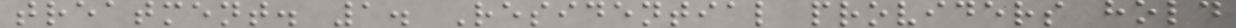treatment. 1. Residential providers hold
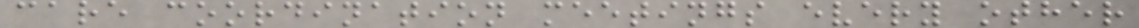care coordination meetings every other
